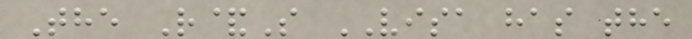The R&S VISA has the
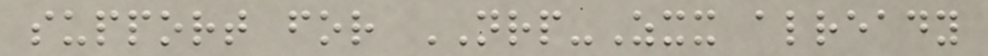support for NRP-Zxx already
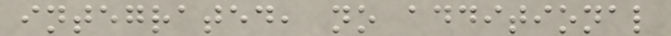integrated, no additional
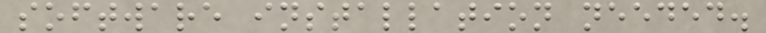software installation needed.
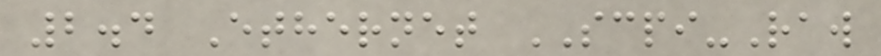2.4 Ethernet SCPI-Raw
